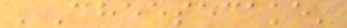'Cheesecake'
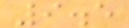9.5
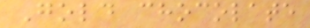Gold chocolate
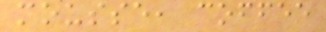mousse, coffee
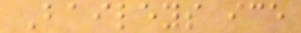Baileys ice
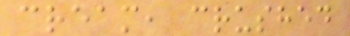cream, crushed
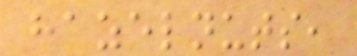hazelnuts,
